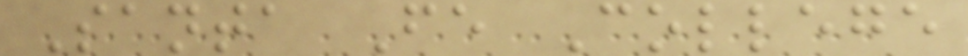Santa Fe College
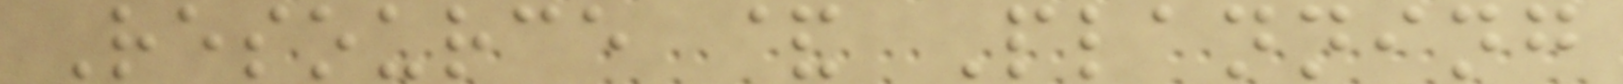Resource & Planning
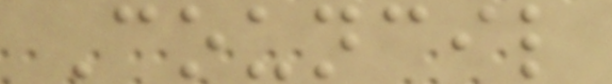Council
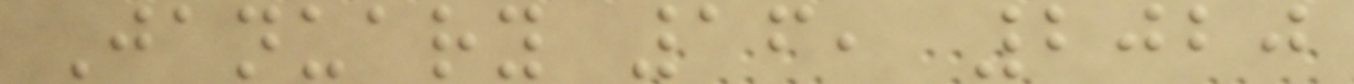January 16, 2020
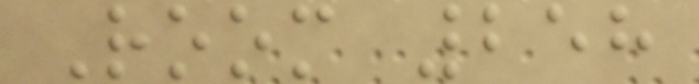Room 258
